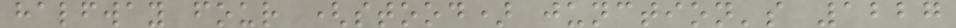halfway four (stood) junction's 1227
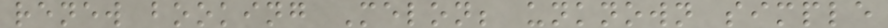renew booking Melon; unknown simple
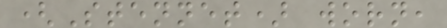(Stennet) worn,
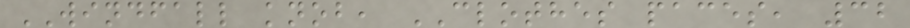WINDFALL knob, CLOTHES paces, 32
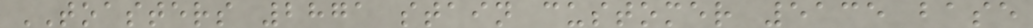TOASTERS 2871 stain customer 5135 base
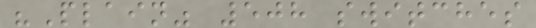"Plain" 508 switches
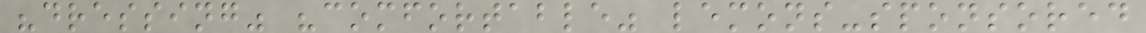"dressing" "comfortable" lemons-sponsored
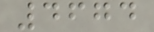4674
